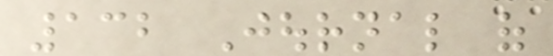132 Journal of
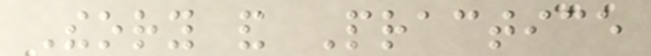Theory and Practice
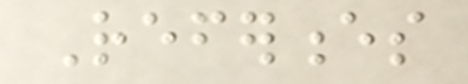References
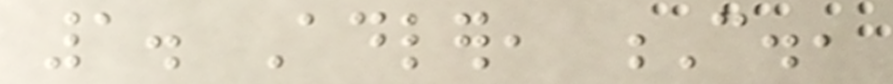1. Adler, C.,
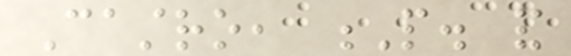Castro, P. and
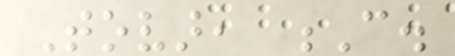Tovar, C.
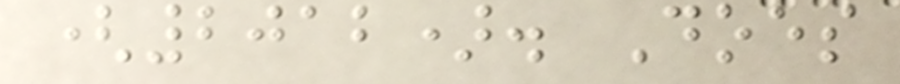(2012). Does
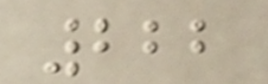222
